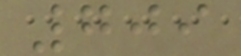709
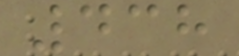438
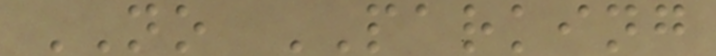NO PARKING
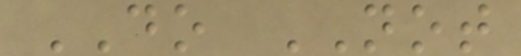DO NOT
